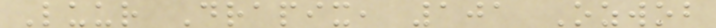Luur Drapix, 101 Ozwob
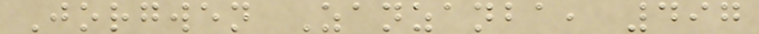Jorgwen Zanzanba, 497
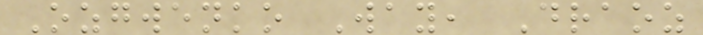Ozgwenko Way, Draoz
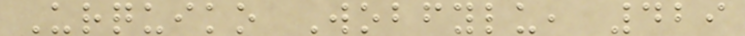Urquiko Wobfylu, 429
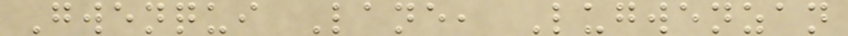Gwenqui Lane, Lugwenzan
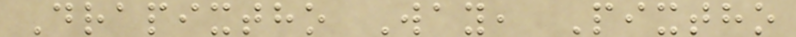Drapixtho Way, Pixtho
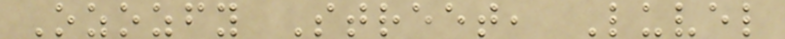Ozozfy Street, Luvel
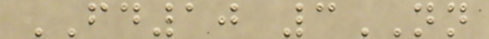FD10 3NN
